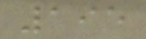195
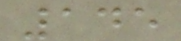145
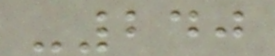-240
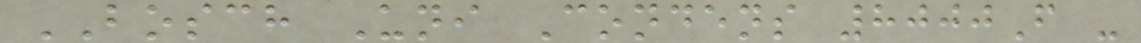BOSCH Uni Condens 8000F -
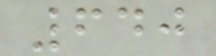640
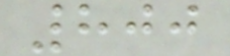800
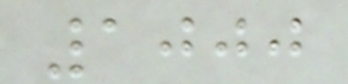1000
